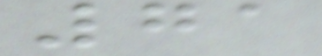71
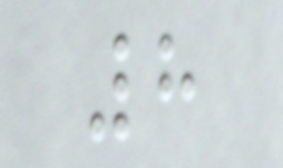8
